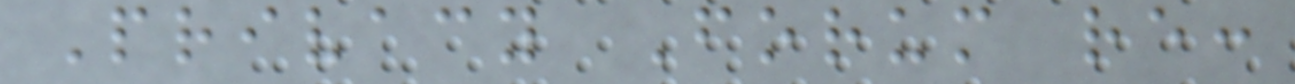Privacy Forum re:
